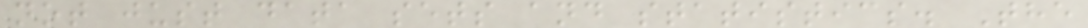not just data sets and statistics. The
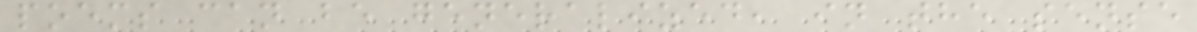poems can be generalized, in the sense
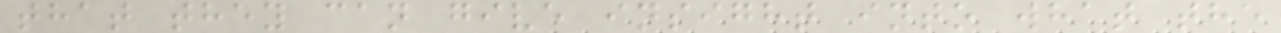that they can give insight into what the
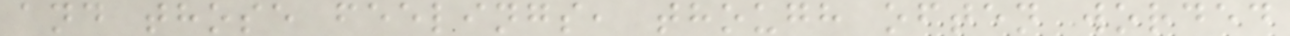and those feelings, though often worded
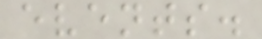events.
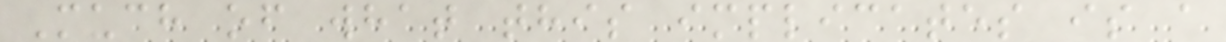Much of what this implicates is a
